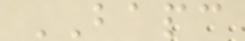BAPC
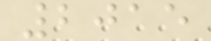2015
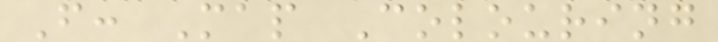F: Map Colouring
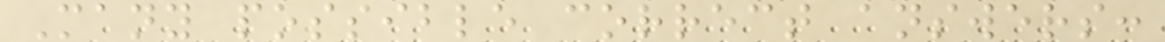Many possible correct answers:
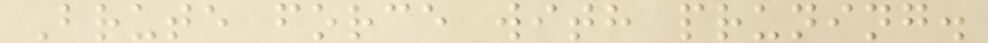Brute force with pruning.
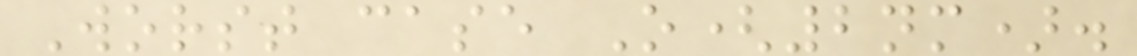Worst case O(2nm).
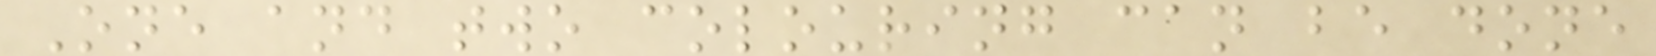One and two colouring can be done
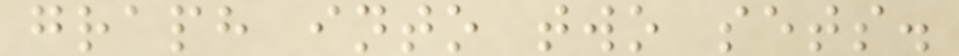graph into two sets.
